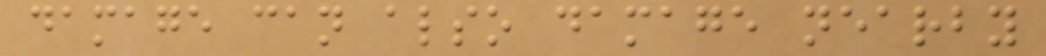damage can also damage nearby
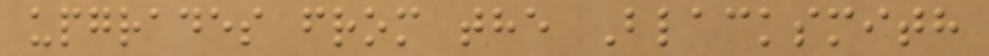upgrades from the Blacksmith
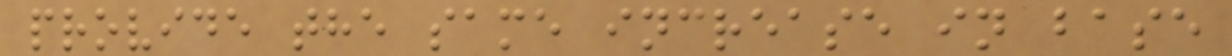provide the same increase in base
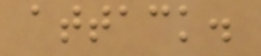attack.
